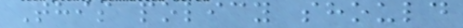This policy should
